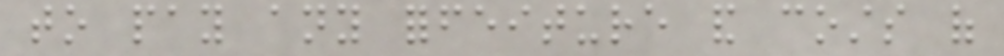to pay any forfeiture and costs of
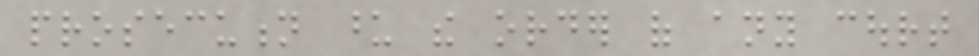prosecution upon the order of any court
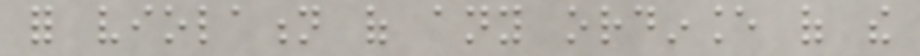for violation of any ordinance of the
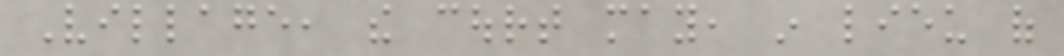Village, the court may, in lieu of
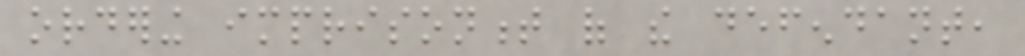ordering imprisonment of the defendant,
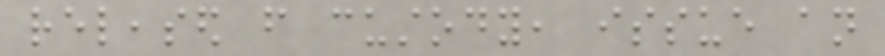released from custody, issue an
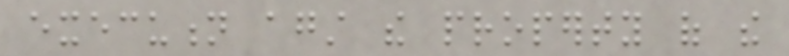execution against the property of the
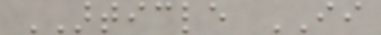ARTICLE II
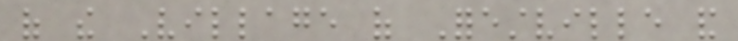of the Village of Forestville and
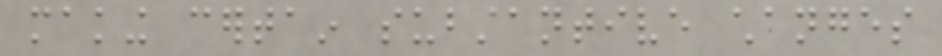making certain substantive changes
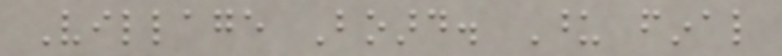Village Board. Upon final
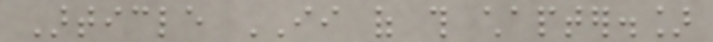Article II of this chapter.]
